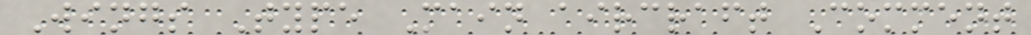Wings Type Main aircraft Comment
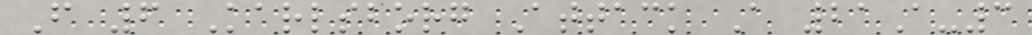F 6 Karlsborg Attack A 21A-3
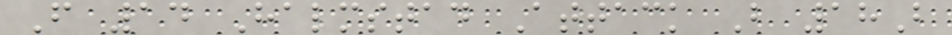F 14 Halmstad Attack B 18B
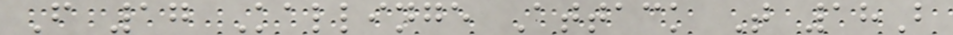F 17 Kallinge Attack T 18B
